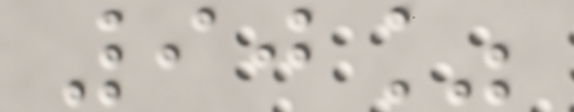90%
